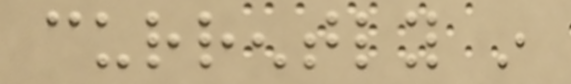currently in
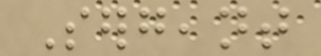Sergeant
